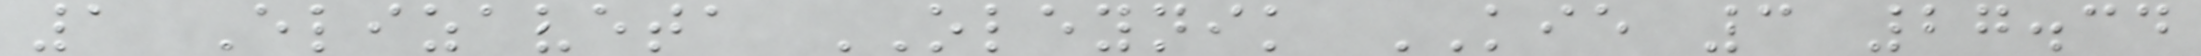1 Elizaveta OLEYNIK KIE 3 27.34
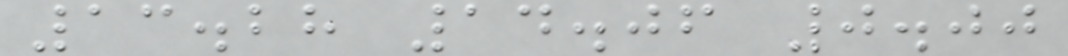13.28 14.06 0.00
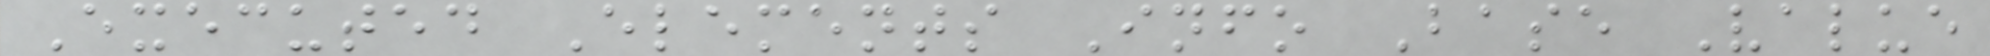Executed Elements Info Base Value
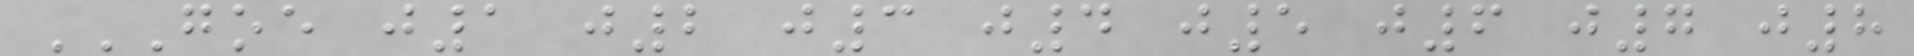GOE J1 J2 J3 J4 J5 J6 J7 J8
